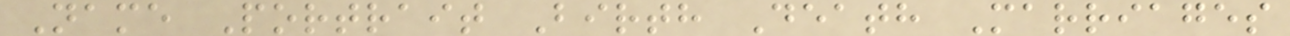Name Portrait Birth Death Marriages
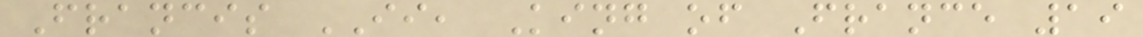Francis II, King of France 19
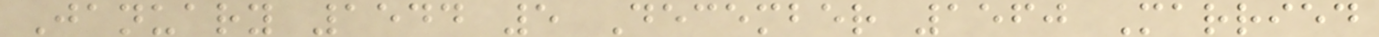January 1544 5 December 1560 Married
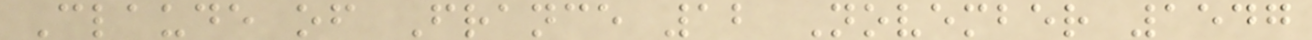Claude of France 12 November 1547
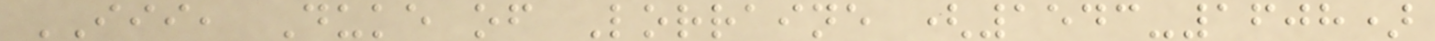III, Duke of Lorraine (1543-1608)
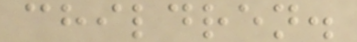children.
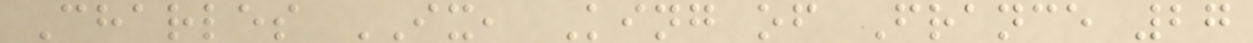Charles IX, King of France 27
